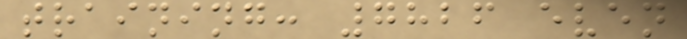training: 7826 even
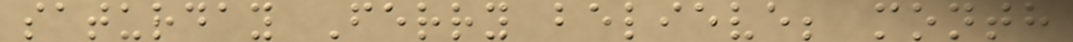saturday Ferry believe; month
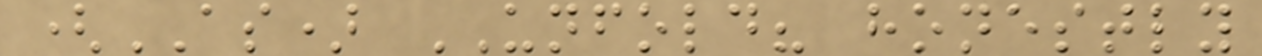(AS) UNFOLD? honestly
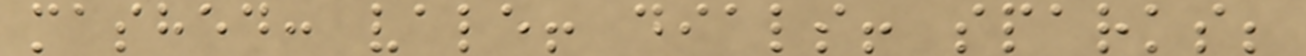mashed: vale! dials! sparks;
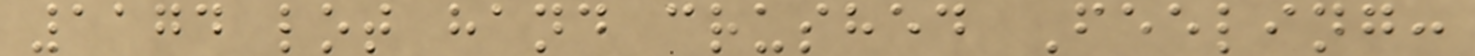1174 lot hand crushed Feeling:
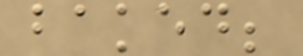baked;
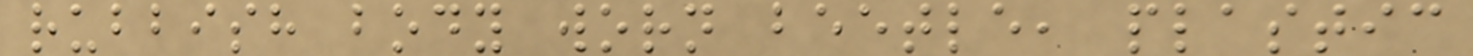rubbish body worn beetle, plastic
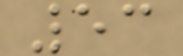53
